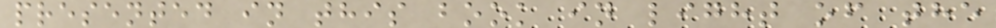presented in this book in light of the
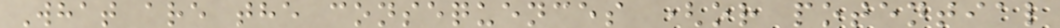What are the consequences (or potential
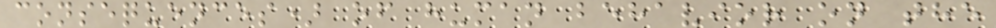consequences) of human behavior on the
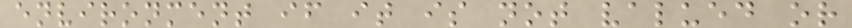environment if it is not valued or
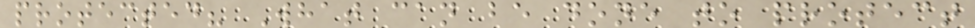protected? What can be done to protect
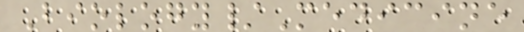Biology/Medicine
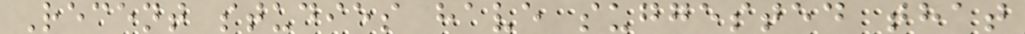Recent studies have suggested that
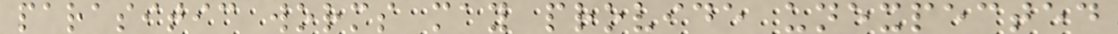parasitic worms may provide unexpected
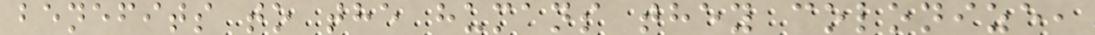benefits to the humans they colonize,
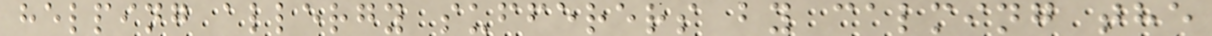helping allergy sufferers by calming the
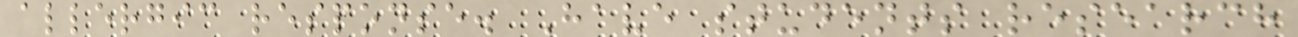allergic response. Have students research
